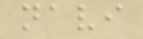navi
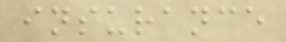insurance
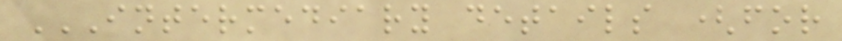INTERMEDIARY DETAILS (FOR
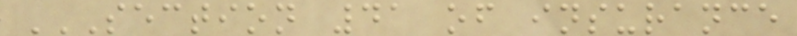SECTION 41 OF INSURANCE
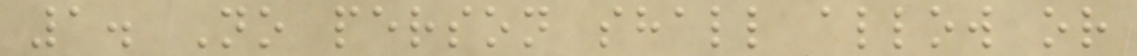1. No person shall allow or
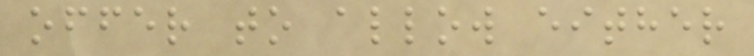offer to allow either
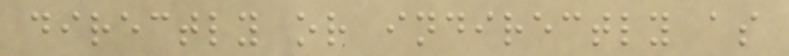directly or indirectly as
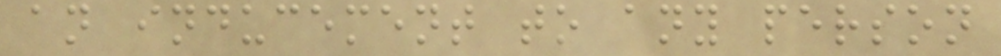an inducement to any person
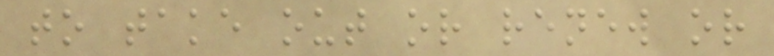to take out or renew or
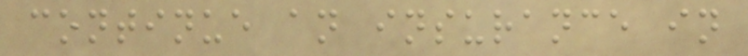continue an insurance in
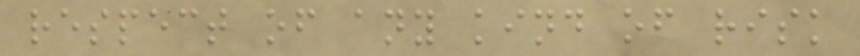respect of any kind of risk
